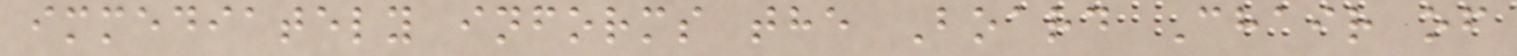immediately informs the Board Chair of
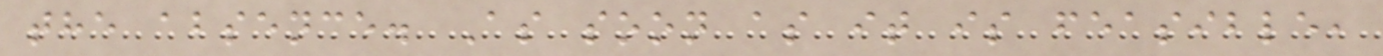the absence. As soon as it is feasible,
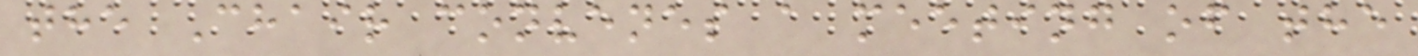the Chair convenes a meeting of the
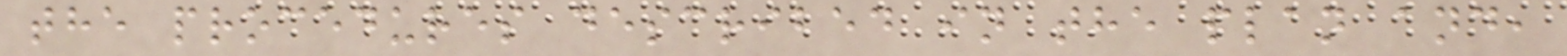the procedures described in the plan and,
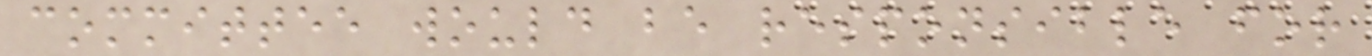committee would be responsible for
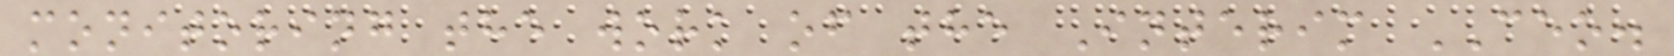monitoring the work of the Interim CEO.
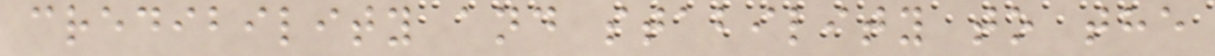credibility and stability to the
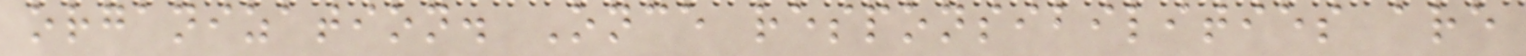organization. Once responsibilities are
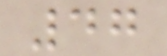47
